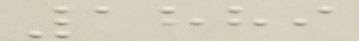1889
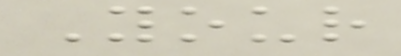Your
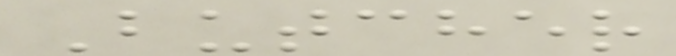Butcher
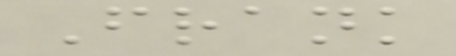Frank
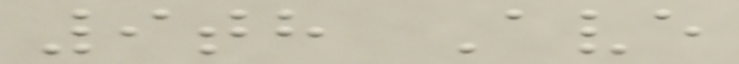9th Ave
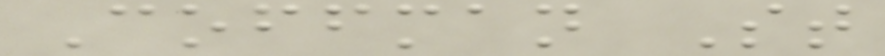Coffman St
